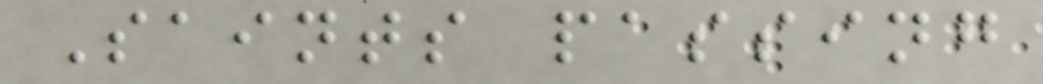Saints passing
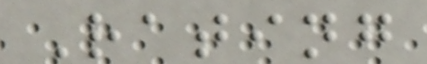Rating
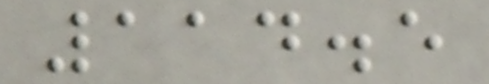114.5
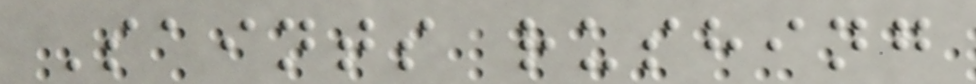Saints rushing
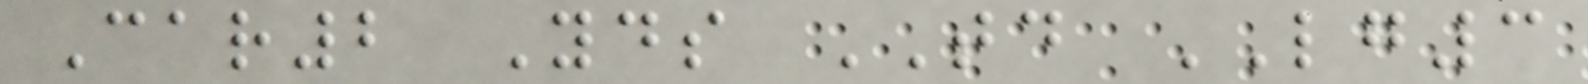Car2 Yds TD LG3
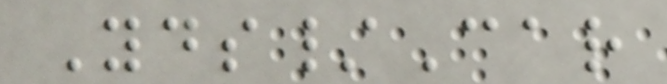Yds/Car
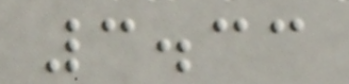3.33
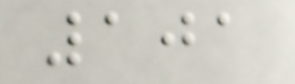101
